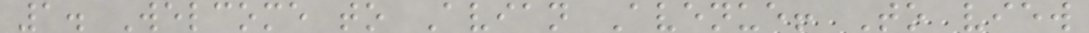1. Welcome to Avian Avenue! To view
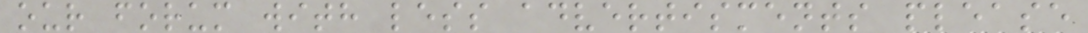our forum with less advertisments please
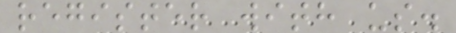register with us.
